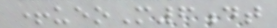+ueoM6dt
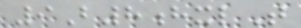9B8hxlT
